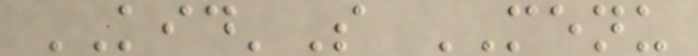KID'S MENU
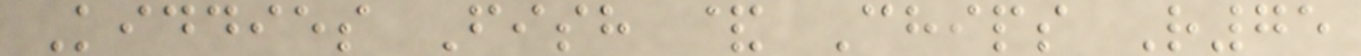Kiddies Fish & Chips R75
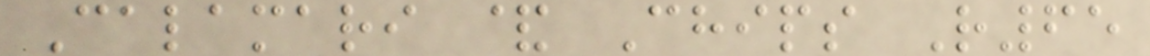Calamari & Chips R65
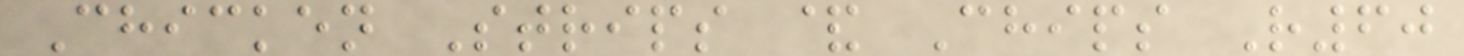Chicken Strips & Chips R60
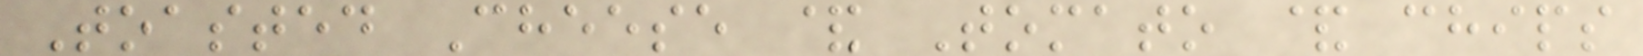Toasted Cheese & Tomato & chips
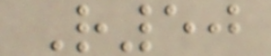R50
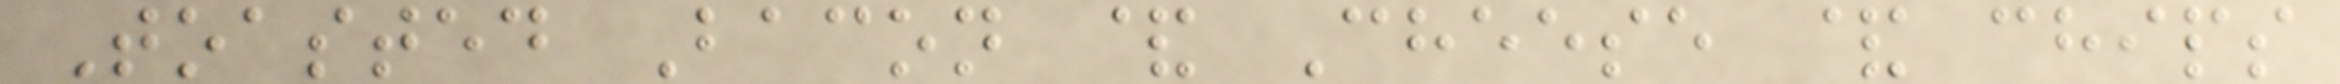Toasted Bacon & Cheese & chips
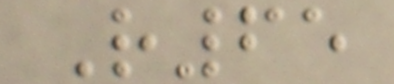R65
